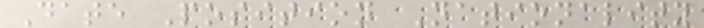Date Position Nationality
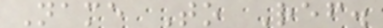Name To Ref.
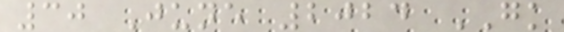30 June 2024 GK
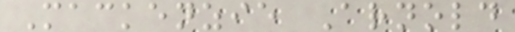Mackenzie Arnold
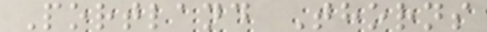Portland Thorns
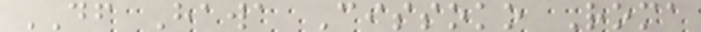DF Hawa Cissoko Roma
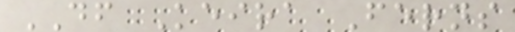DF Keira Ferns
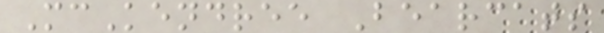McKendree Bearcats
